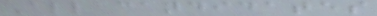All candidates
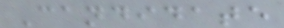Candidate
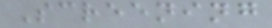Screening
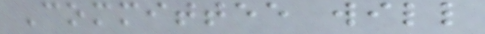Committee will
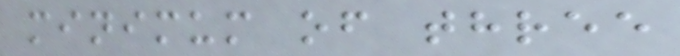minimum of three
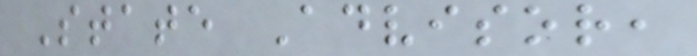State Advisor,
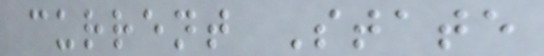current State
